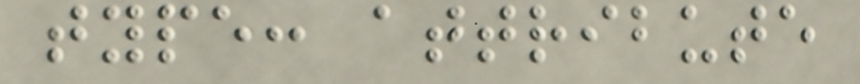type: attribute
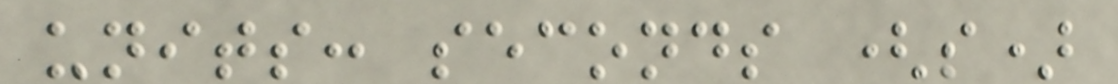units: seconds (s)
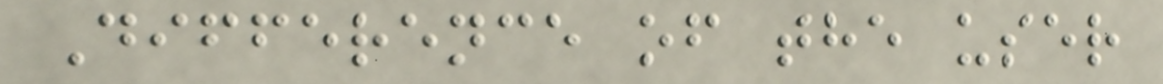Difference of the user
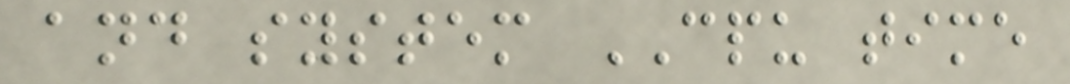and system CPU time
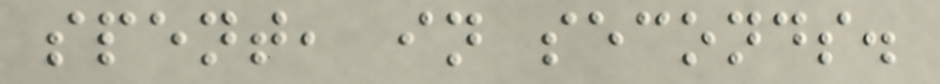spent, in seconds.
